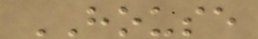HOUSE
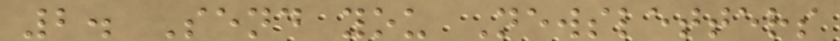2. Send you Newsletters
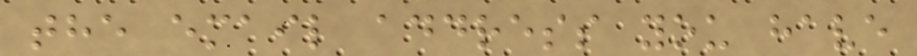the email address you have
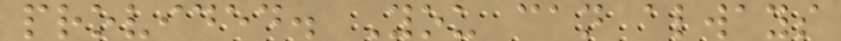provided. You can always
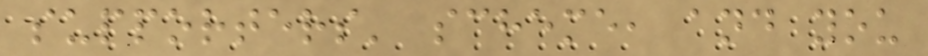supporters' scheme, and you
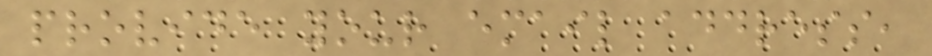provide your email address,
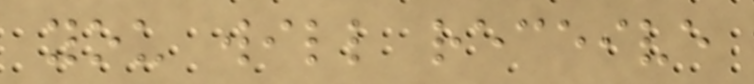you will receive
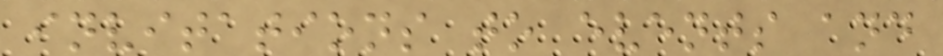invitations to events and
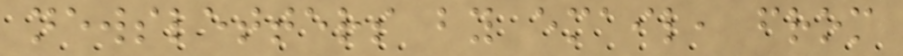newsletters by email, from
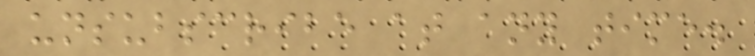unsubscribe at any time.
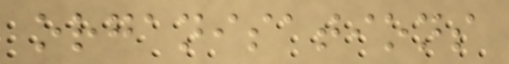organisations
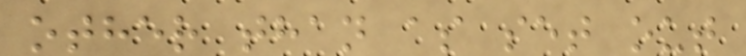other than as set out
